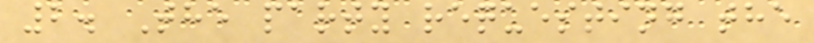2. The party requesting the
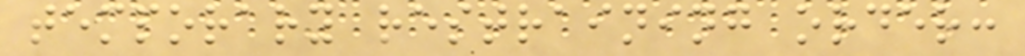temporary restraining order:
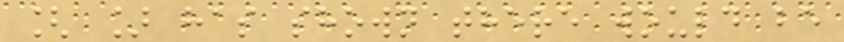[ ] has shown there would be
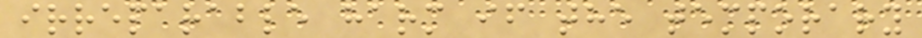irreparable harm if the temporary
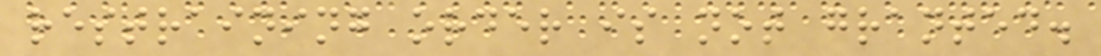restraining order is not granted.
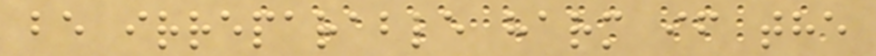be irreparable harm if the
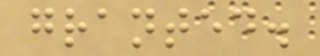granted.
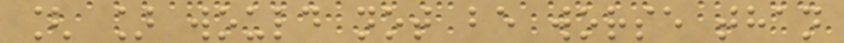[ ] would not be worse than
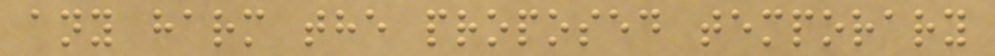any harm the proposed temporary
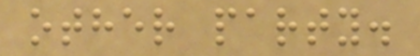other party.
